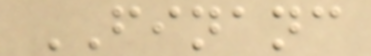FINANC
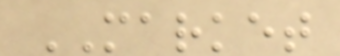MARKET
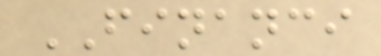FINANCI
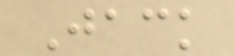Jack
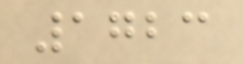1723
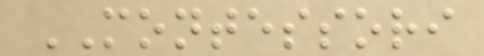MONTESSORI
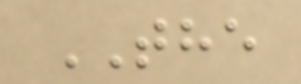THE
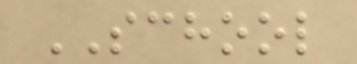SCHOOL
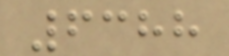6388
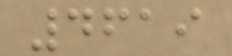4619
